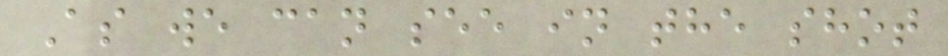As we can see in the shot
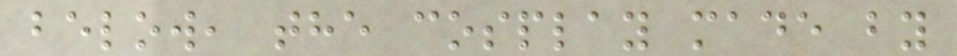below, the cosplay made by
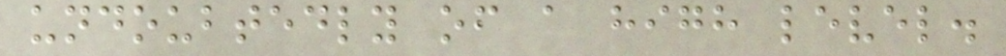undoubtedly of a high level.
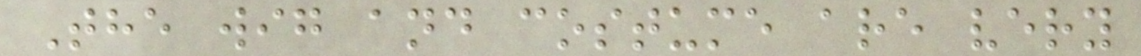The wig and costume are very
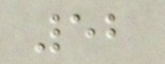52
